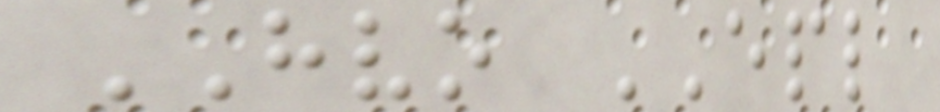HVO EPL
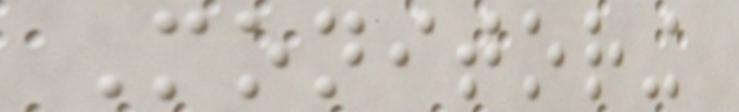Monitoring
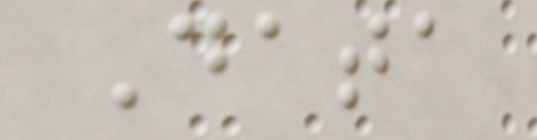Data
